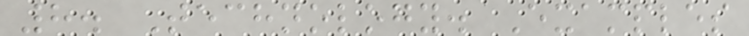8. Technology. Examples
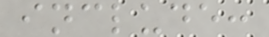include:
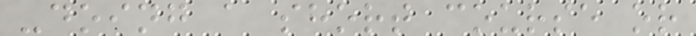-doing a short course or
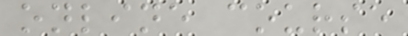online course
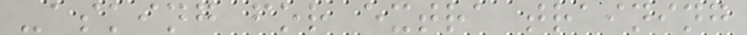-asking for extra training
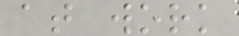at work
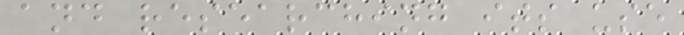and researching its use
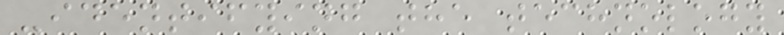-identifying the technology
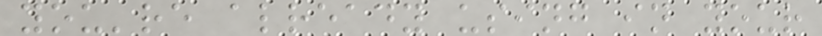you're already using in your
